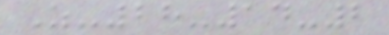Z-28-14-2
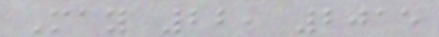May 22, 2015
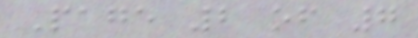Page 2 of 7
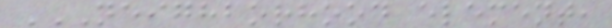NEIGHBORHOOD ELEMENT,
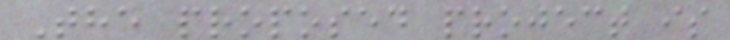The proposed project is
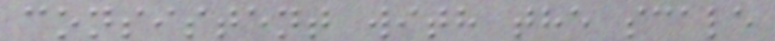consistent with the scale
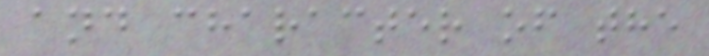and character of the
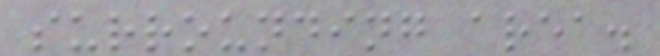surrounding area.
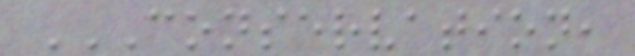CONSERVATION,
